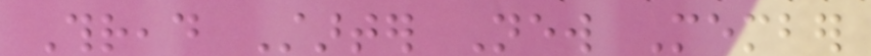Thread Starter New Member
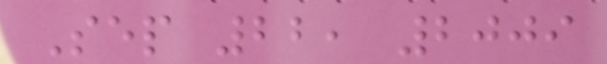Sep 22, 2009
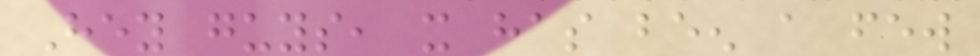Hey guys, it has been a few
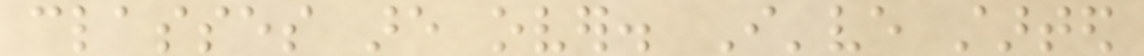classes are over. I've started
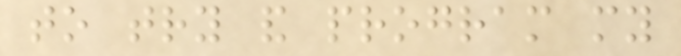to try and program my
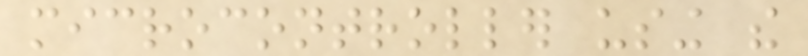microcontroller using the
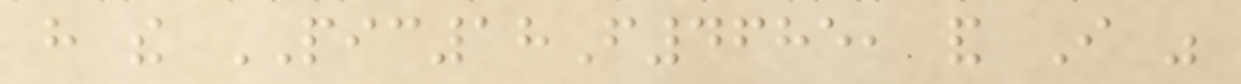have the PIC18F4685, and I was
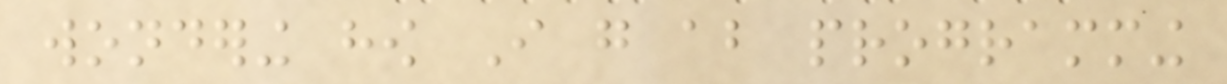wondering how I go about programming
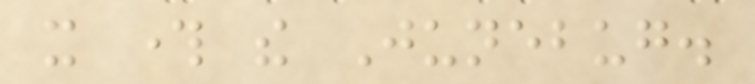it through the Junebug.
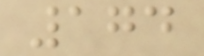174
